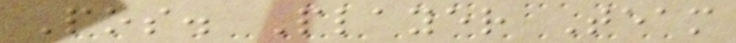Pos. Player Team
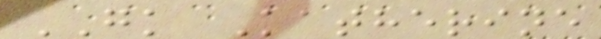GK Katherine
